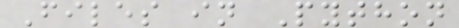Files in Python
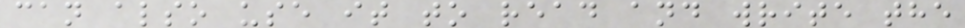can also use it to read and write the
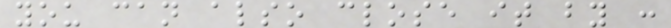you can also close it by :
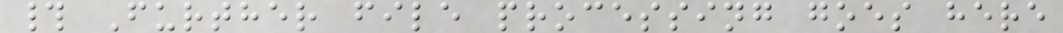# Further file processing goes here
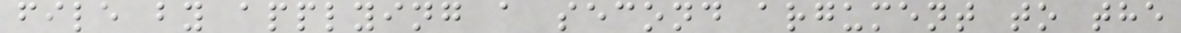file by applying a second argument to the
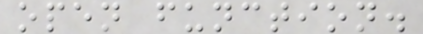open function.
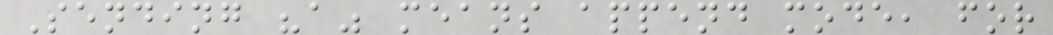Sending "a" means append mode, for
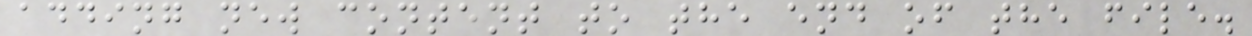adding new content to the end of the file.
